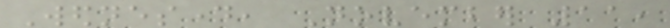Wednesday, November 11,
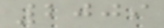2009
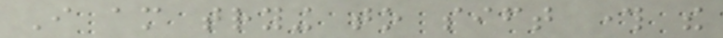I am trying to sift through the
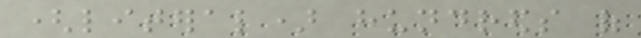(literal) hundreds of
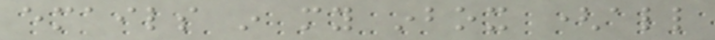emails in my inbox (all
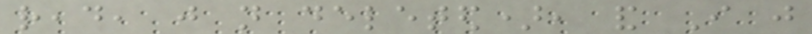read, just not deleted), and I just
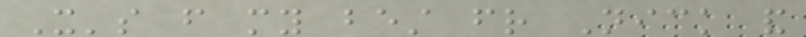It's from my best friend Nick and
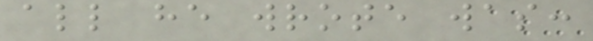all he wrote was:
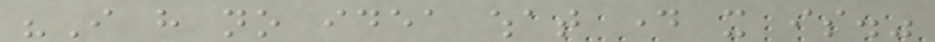"I have no idea what day it is."
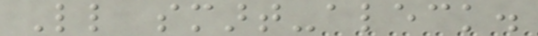Little smart-aleck.
